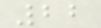22
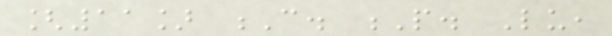[11] C. P. Lu,
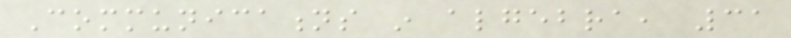Communications in algebra, 31
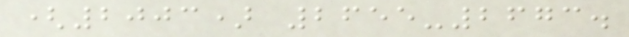(2003) 2655-2673.
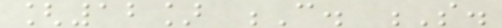[12] C. S.
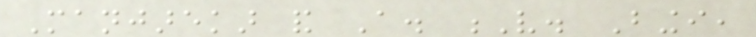Manjarekar and A. V. Bingi,
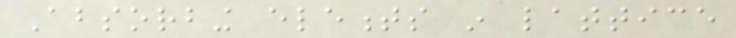Absorbing elements in lattice
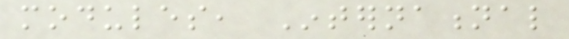modules, International
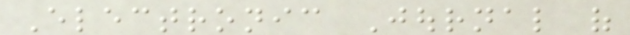Electronic Journal of
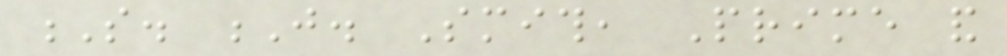S. J. Smith, Prime and
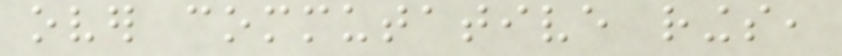over commutative rings,
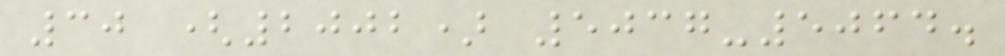30 (2002) 5037-5064.
